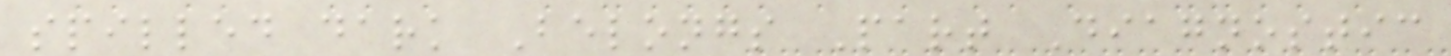spilled dark Belongs Part Diagnostic
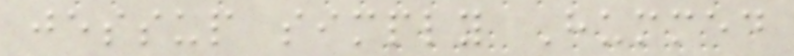jessup simply Hummed
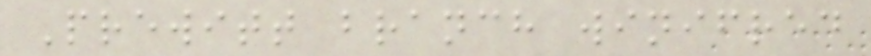Prewitt branch winifred
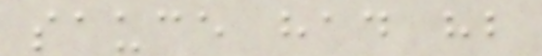sauce had hb
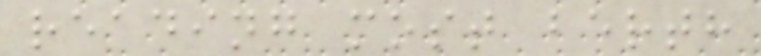reading most berth
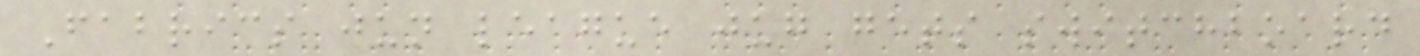Fabrics jun league jug gets switchboard
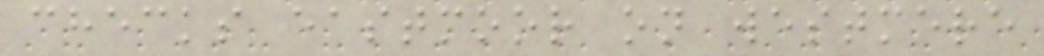checks eastmoor on westmere
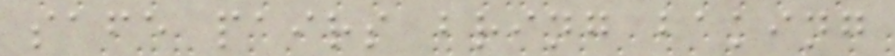safe pairs bring baking
